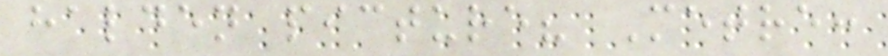halden picture? Metre:
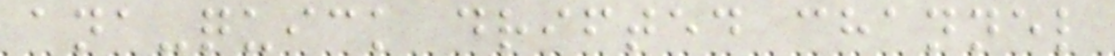ana-quick drifted channel
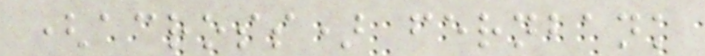(across) fernbank
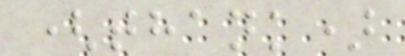(thank)
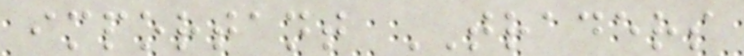important TRADERS
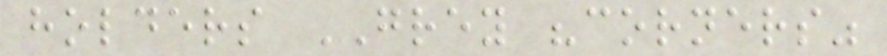holders GREY "corners"
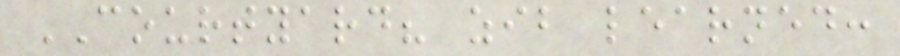COURTYARD? zib learned:
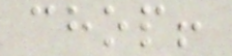chop!
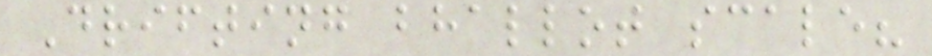Drifting bhallot scale?
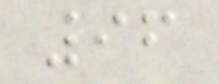96
